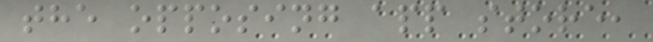the opposing app store,
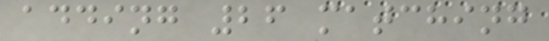adding 26 matching
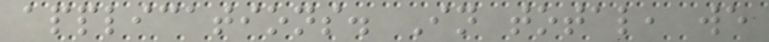applications. In total, we
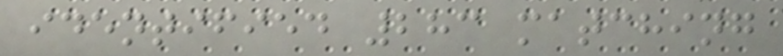identified 283 matching
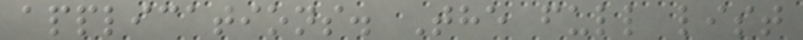applications. The full list
